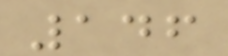146
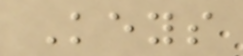Keys
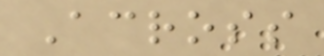Across
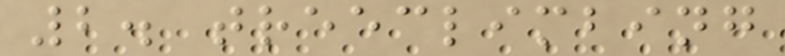2. treeclimbing
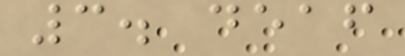3. deaf
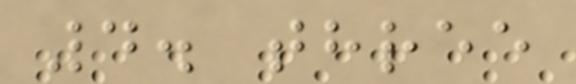4. three
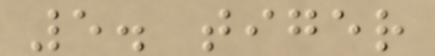5. tiger
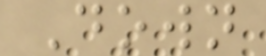Down
